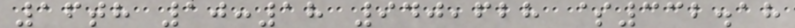16th 10:18 940,628 $332.18
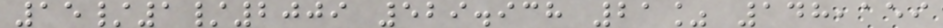15/1/2009 529.938 21% 148,159
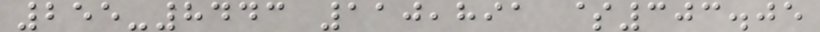255-8443 110,891 $303.05
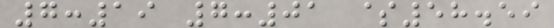7:19 7:01 $58.59
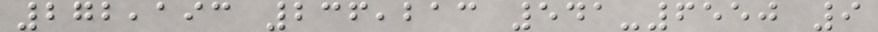272,193 236,213 541-6550 9
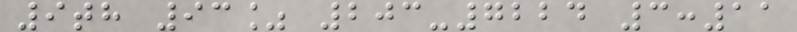9th 93% 203-7224 3:11
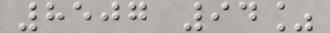8507 94%
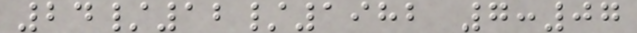24/12/1982 7:07
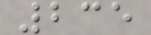235
